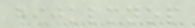hijklmnop
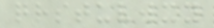qrstuvwxy
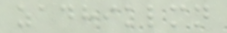zadhiklmn
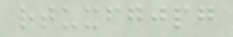rtuxfgjpg
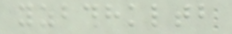yzbdhkltb
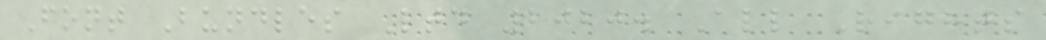Font Bundles Ltd 2020. All Rights
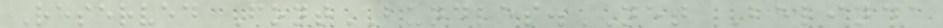Reserved FontBUNDLES.NET Belinda
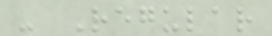- Regular
